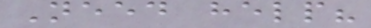Need help?
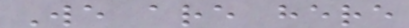We are here
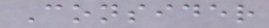Consider
